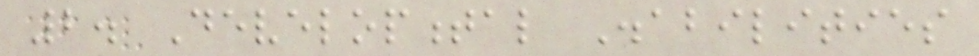2. Developmental Disabilities
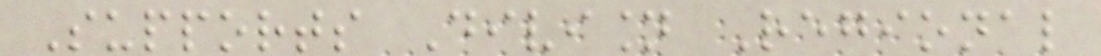Supports Division Regional
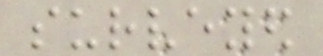surveyed
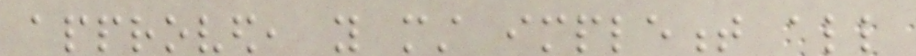approved, you must implement all
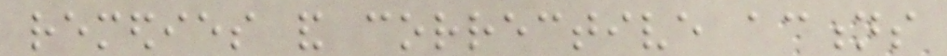remedies and corrective actions
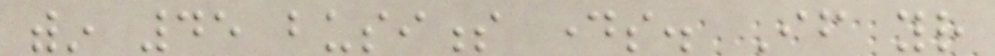within 45 business days. If your
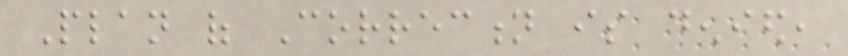Plan of Correction is denied,
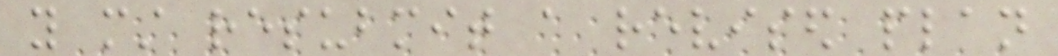you must resubmit a revised plan
